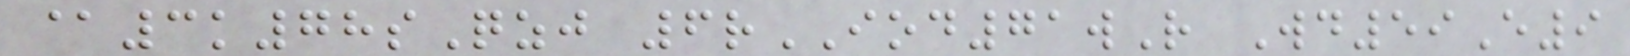@3k78sQzj 6rIOD71wR Wd59E9
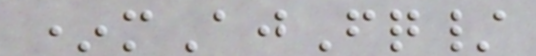*mAjFq/
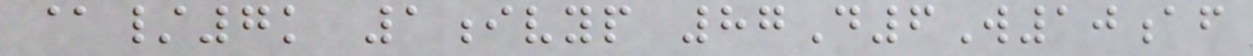@/7k 1ivyp 87D6W10af
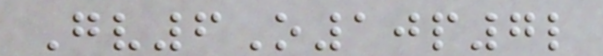Gv6O10p7l
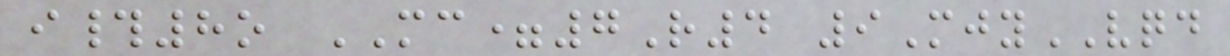i#8o MC=7R4 9MjyVQD
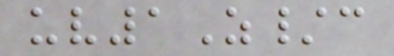uv1Z/c
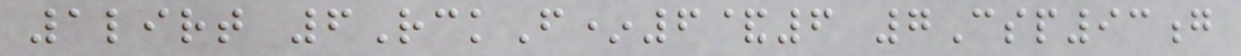1lirt 6RckF*6&6 7Csp93g
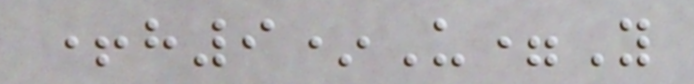+h9*U=Y
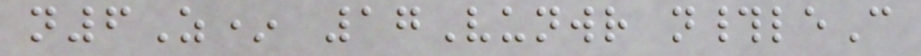n6Z* 17Vunwr n#leC
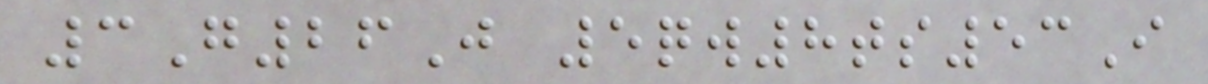3G26J 5qw8ts53I
